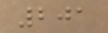201
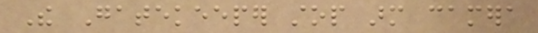The Gatekeeper stop arm camera
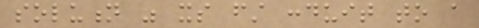solution was its first conduit to a
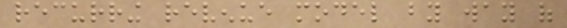recurring revenue model by way of
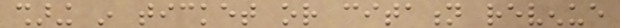sharing in ticket or citation revenue
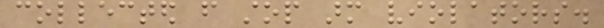collected from stop arm violators.
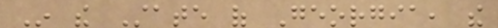In the State of Georgia, the
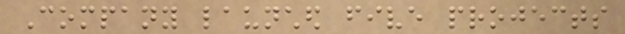Company launched five projects
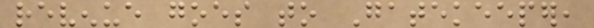revenue goes to Gatekeeper,
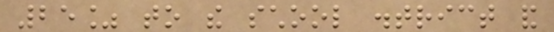25% to the school district and
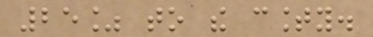25% to the county.
